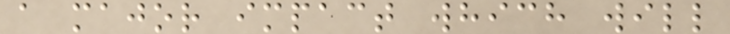a major impact which will
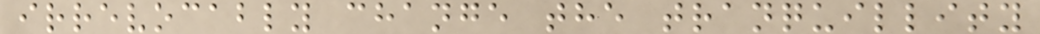irrevocably change the tranquillity
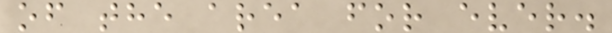of the area for ever.
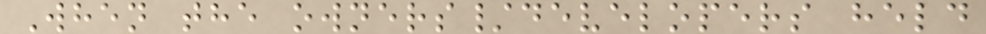When the owners/developers held
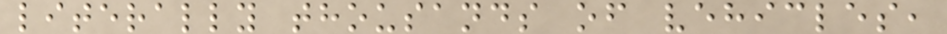literally thousands of vehicles,
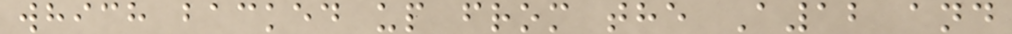which backed up from the A12 and
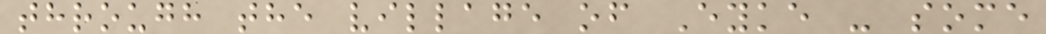through the village of Eyke - some
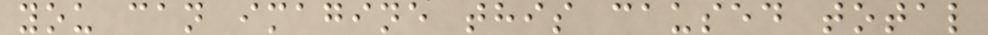you can imagine this caused total
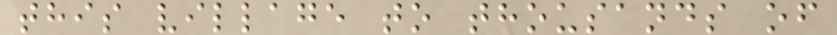this village to thousands of
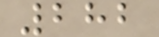282
